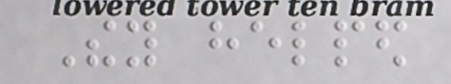They helped
